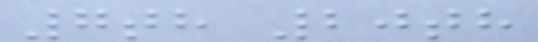7th 20th
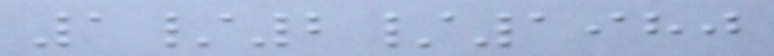1/2/1980
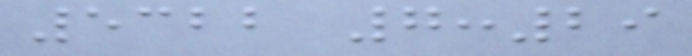5322 7:29
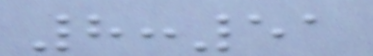8:51
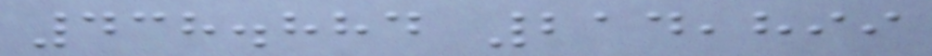438.884 214,899
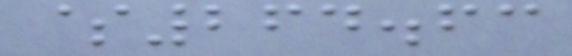$264.63
